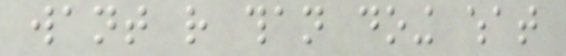want rather than doing what
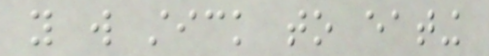you will stick to eating
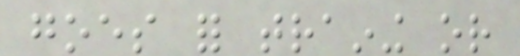goes for training or
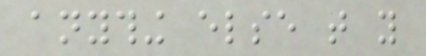anything else that you
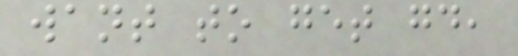want to get good,
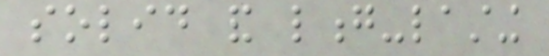solid and long-lasting
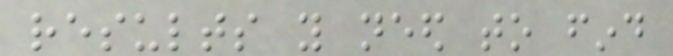results you need to find
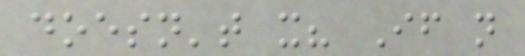doesn't it? If not
